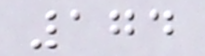174
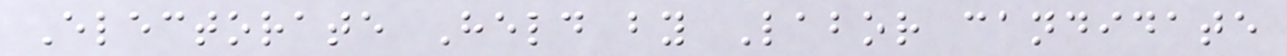Electorate Held by Labor candidate
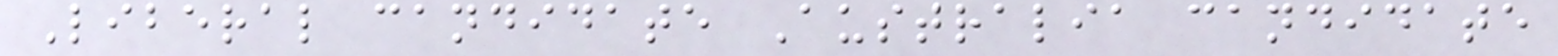Liberal candidate Australia candidate
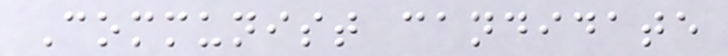Communist candidate
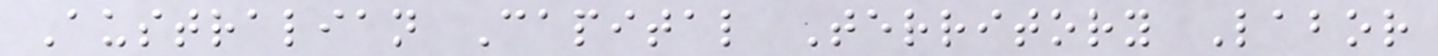Australian Capital Territory Labor
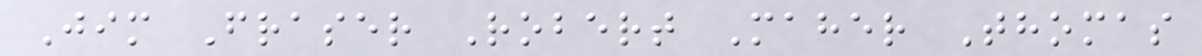Jim Fraser Robert Maher Thomas
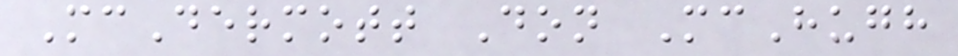McDermott Don McHugh
